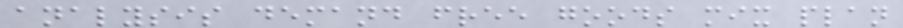analysis demand free goods mix plan
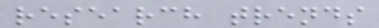research trends
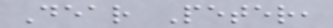Dear Peter,
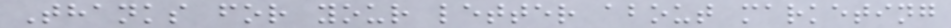Thanks for your letter about marketing
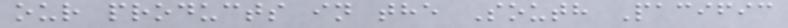our products in the South Pacific
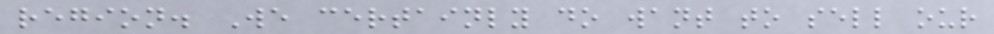region. We certainly do want to sell our
